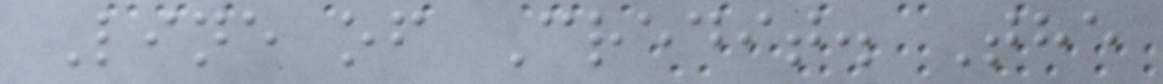Line of Credit. The
